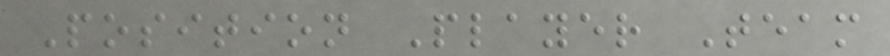Position Player Team
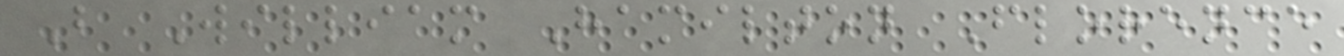B William Hamilton Florence
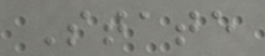State
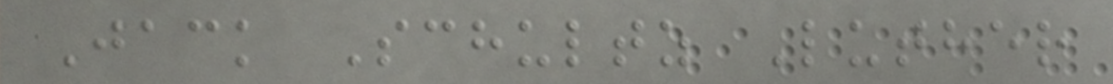Jack Schultz Luther
